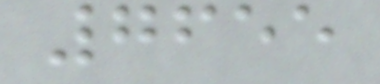7655
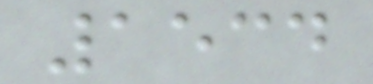1534
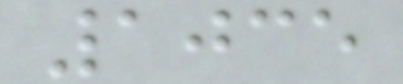1035
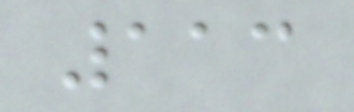113
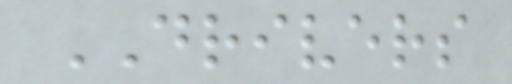DRIVERS
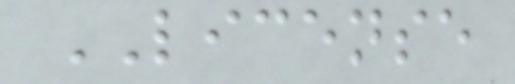LICENSE
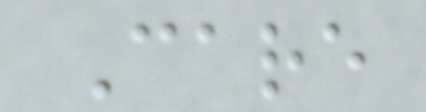Care
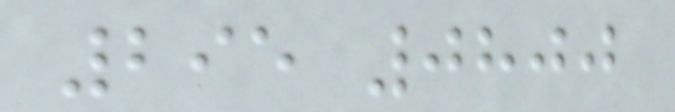295 0800
